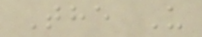The U
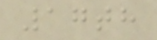17th
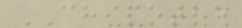CHIPOTLE
